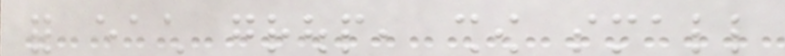for each group, show small
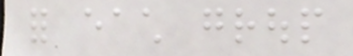for each group
